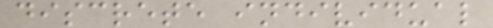discrete individual
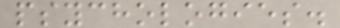psychologies.
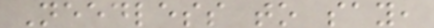Needless to say,
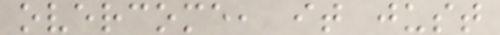overcome, it just
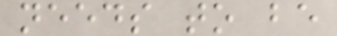needs to be
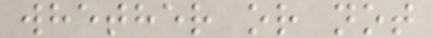whether or not
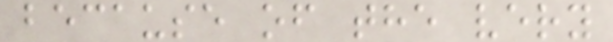because of the very
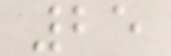25
